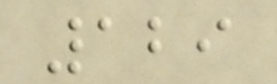129
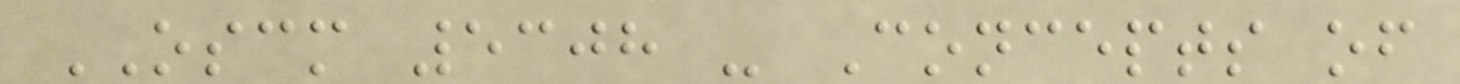OSCM 5308 - Concepts of
